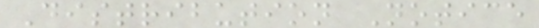Distribution Notice
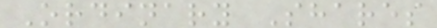Ordinary Shares
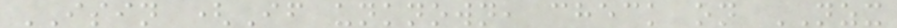ISIN (If unknown, check on NZX
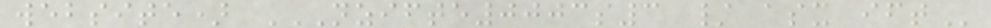website) NZIFTE0003S3 / ASX IFT
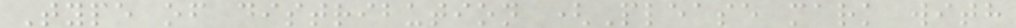Type of distribution (Please mark with
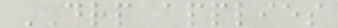DRP applies
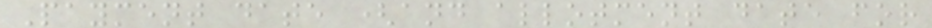Payment date (and allotment date for
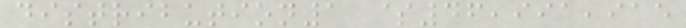distribution1 $46,991,915
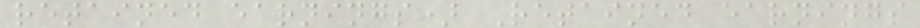retained earnings) Retained earnings
